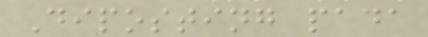Diposting pada
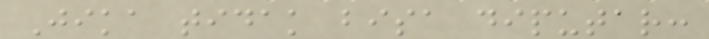Jika tidak bisa diputar:
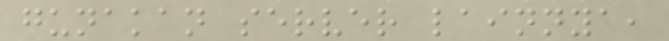gunakan server lainnya,
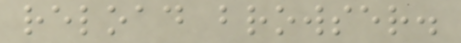reload browser.
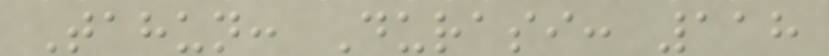Tahun: Durasi: 118
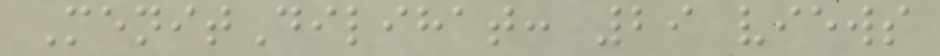MenitDilihat: 29 views
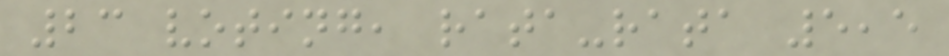23 voting, rata-rata 5,5
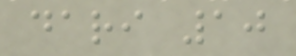dari 10
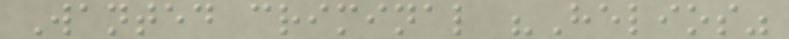Wanted criminal "Helios"
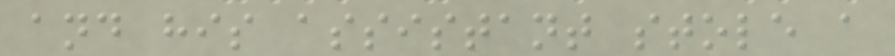and his assistant stole a
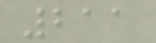211
